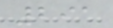291
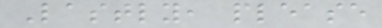Lastly, please
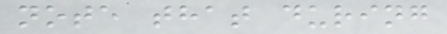note that during
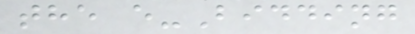the e-Bidding
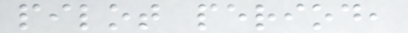pilot period,
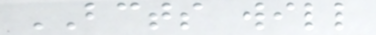BCTS will
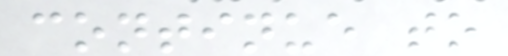continue to
